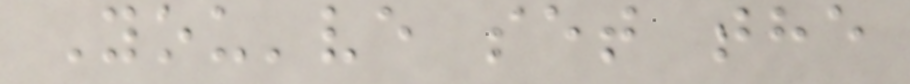You've set the
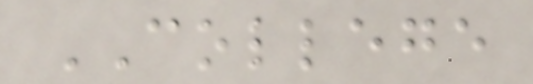COLLEGE
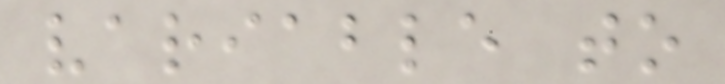variable to
